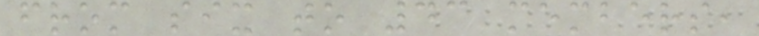from six to 43 members,
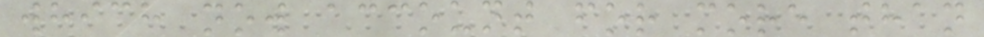which now account for more than
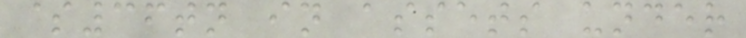$36tn in assets under
